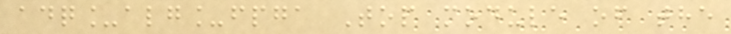adq_alg_fpga Top module of the
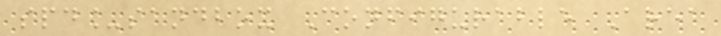spd_sandbox Configurable Area
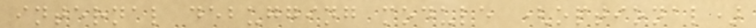internal debugging module (optional)
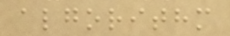algorithm
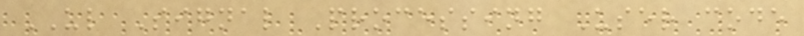UL Signal Processing User code
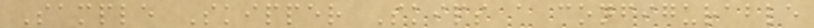Sample Skipper Skips a configurable
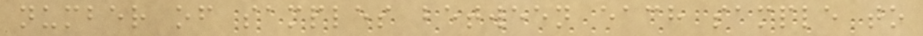number of samples between each sample to
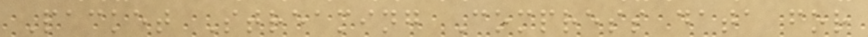Packet Streaming Compress data for
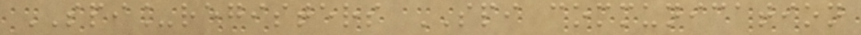SPI_registers SPI communication
